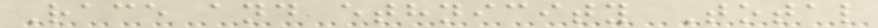Race and ethnicity Total
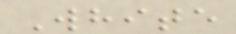White
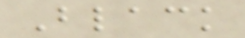Black
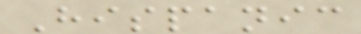Hispanic
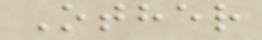Other
